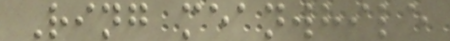Ring meanwhile
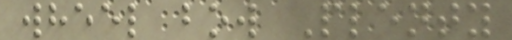wheel bow Plenty
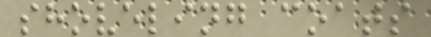shoveling coats
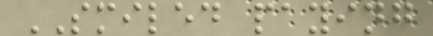SMILED paying
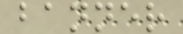banner
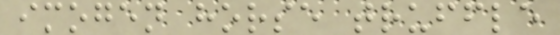imogen horse truffle
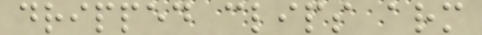dripped clips arm
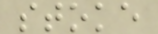stoke
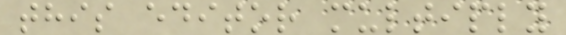this editor multiply
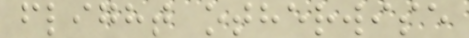flight otherwise
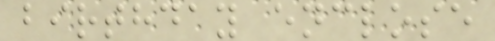birthday enclose
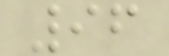96
